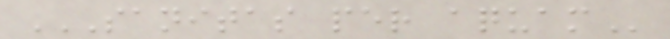SANITAS PER AQUAM
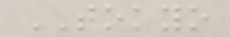TOKYO
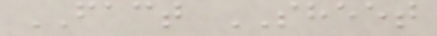FACT SHEET
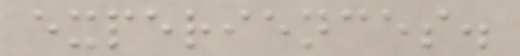experiences.
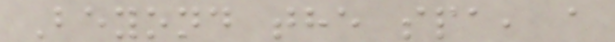Beyond the spa, a
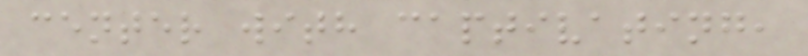center with captivating,
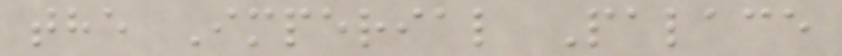the Imperial Palace
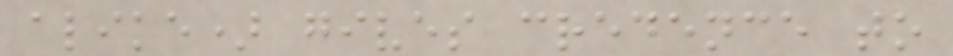alike) gives credence to
